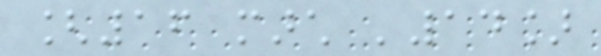[16 march '14]
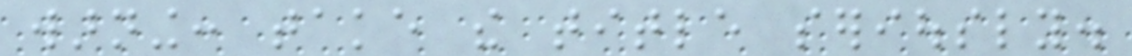warning: take the title seriously.
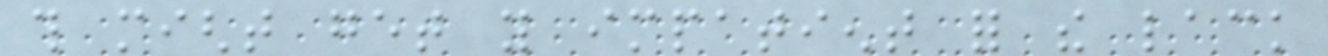this might get you impatient for the lack
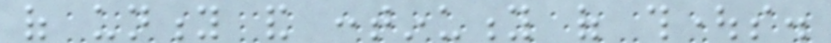of unity and continuity of thoughts.
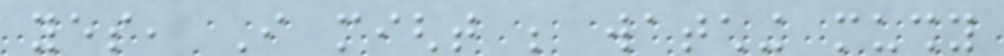yes, I might be watching mushy
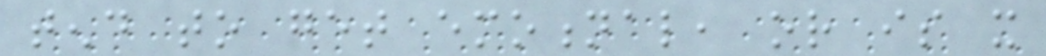tend to get emotional, or is it
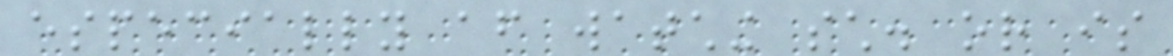especially after watching such. or is
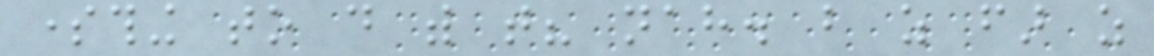something to do with that? nah. but as far as
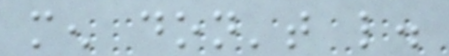men don't like.
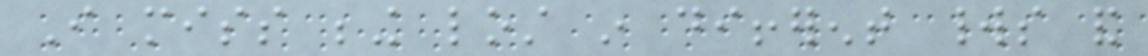I miss being lost in different worlds and
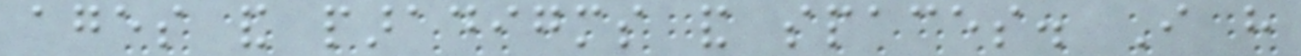ages and paradigms and spaces. I have
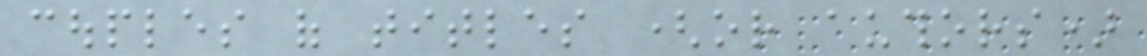couples of titles (or authors)
